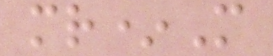mr*M
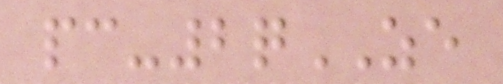pc-2qZE
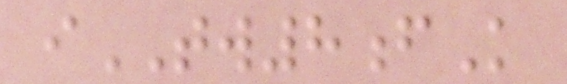iTW8fK
